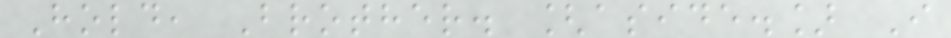Hold, Brother. [aside.] I
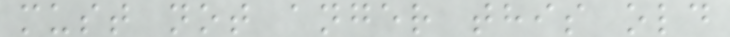must not anger this old
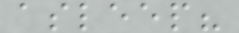asleep?
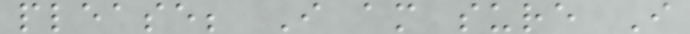please; I am sure I
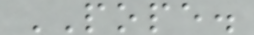POPE.
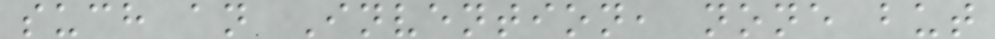such an Invention, none but
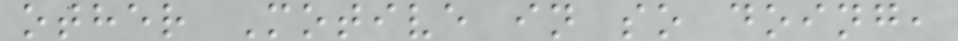other Motive in so doing,
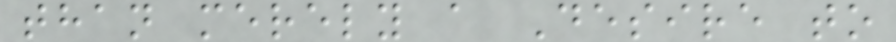than merely a Desire to
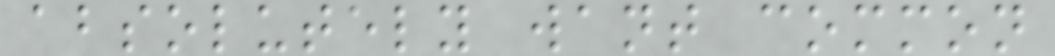absolutely want common
